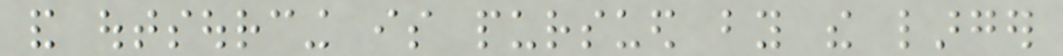and outsourcing is pursued by the larger
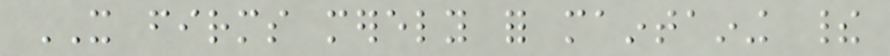IT firms merely for maintaining their
